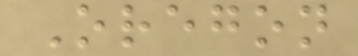Oregon
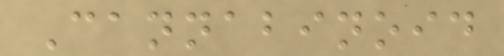Cannabinoid
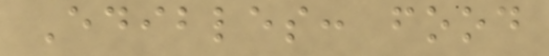Edibles: food
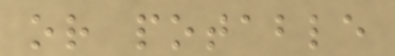or potable
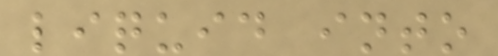liquid into
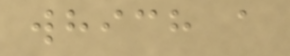which a
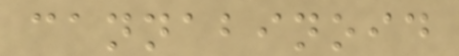cannabinoid
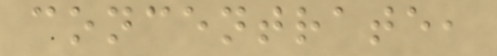concentrate,
